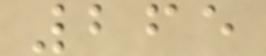265
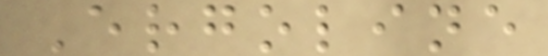Ergoline
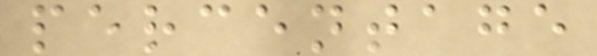percentage
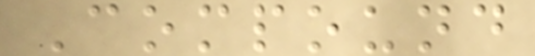Compound
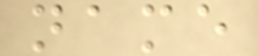name
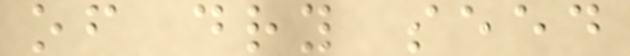of dry seed
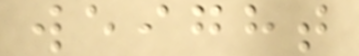weight
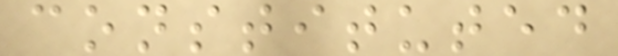constituted
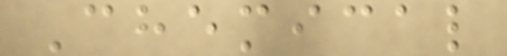Chemical
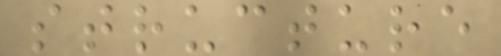structure
